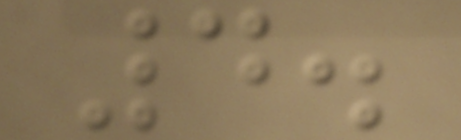4.
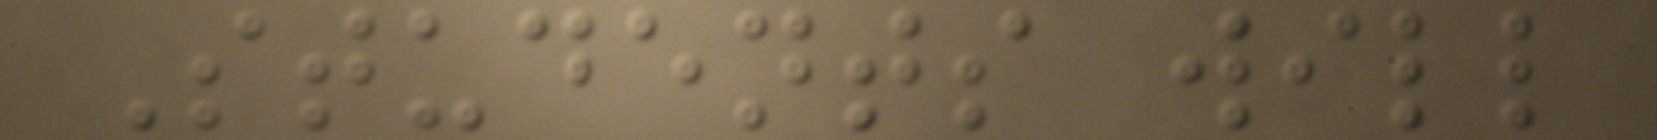Students will
